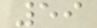59
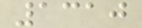1310
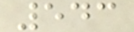543
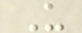U
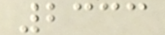2333
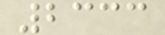2333
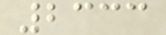2333
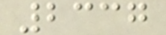2337
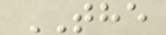THE
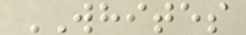WHITES
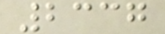2337
